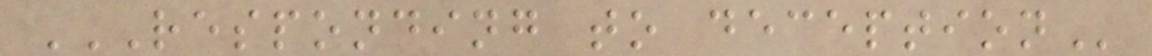RESPONDING TO DECEPTION
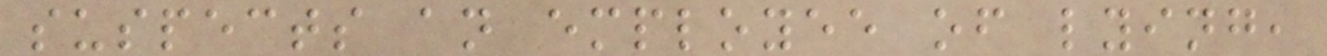suspects an employee of lying,
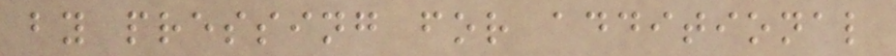by pressing for additional
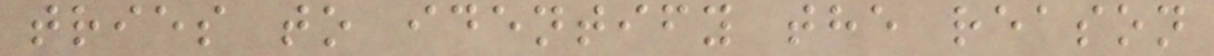tries to identify the reason
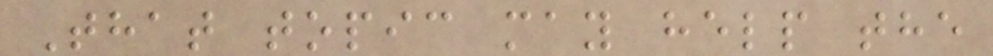That topic may help the
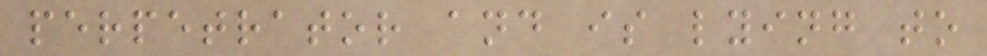perpetrator and is lying to
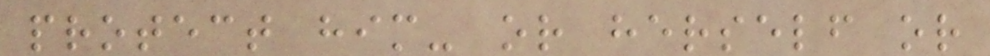protect him- or herself or
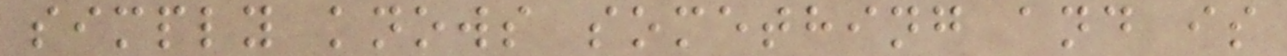simply knows something and is
